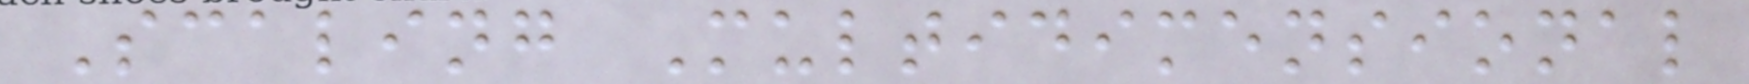Scaling Multidimensional
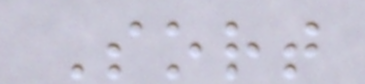Sort
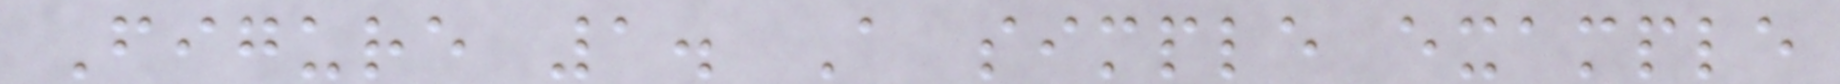Figure 1. A simple example
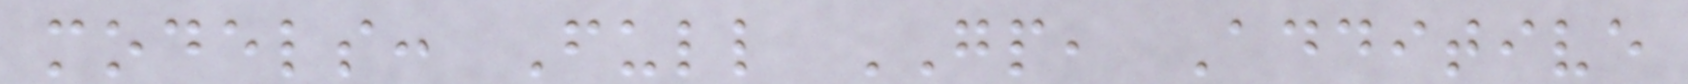models: Full GP, Additive
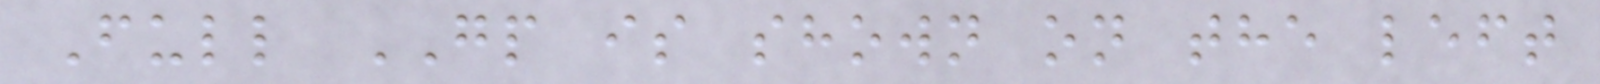Full GP is shown on the left
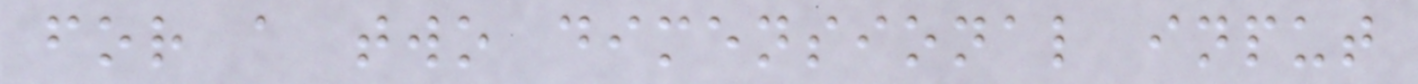for a two dimensional input
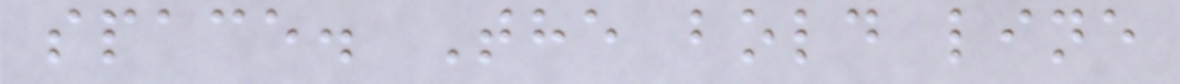space. The bold line
